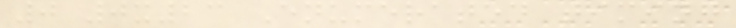0 0x23 Enumerated timing
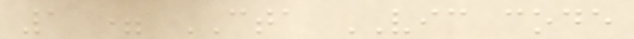1 = CTA VIC code
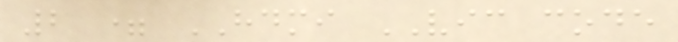2 = HDMI VIC code
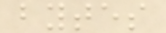bytes
